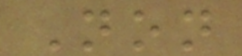Non
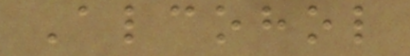Alcohol
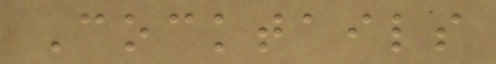Cocktails
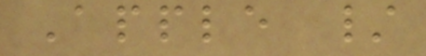Apple /
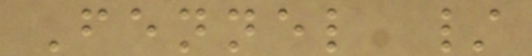Fennel /
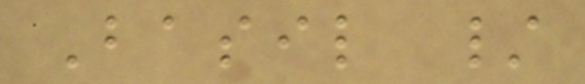Basil /
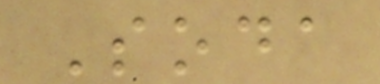Soda
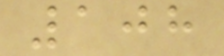108
